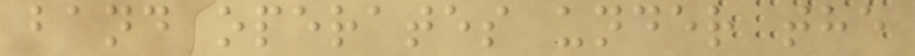band operates under the
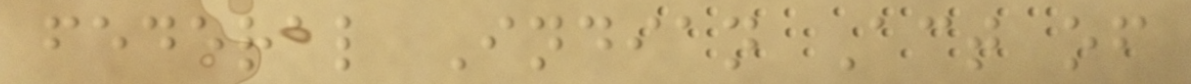federal Indian Act of
